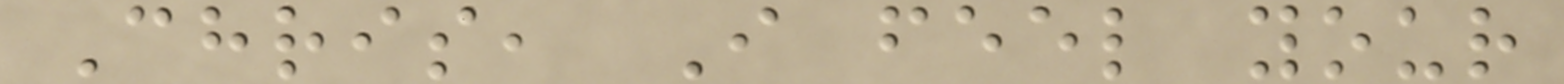Chris, I feel your
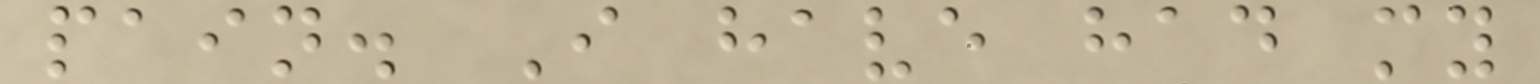pain. I have had my
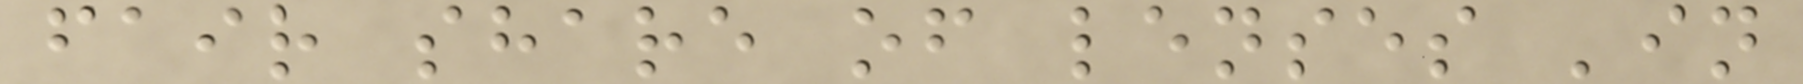fair share of lenses 'in
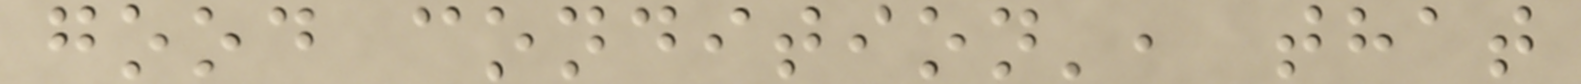good condition', that
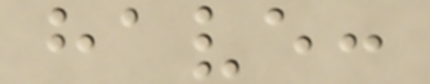have:
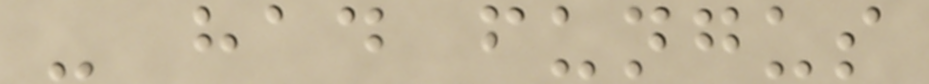- had fungus
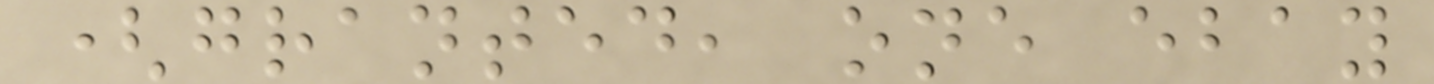(granted, one ebay
